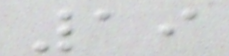19
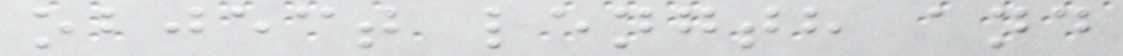object length and
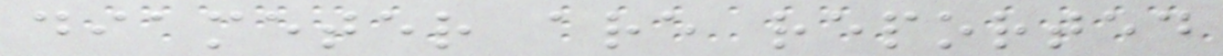diameter are reported
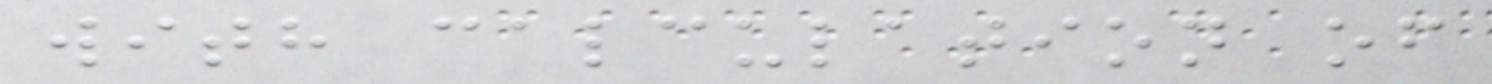with calculation of
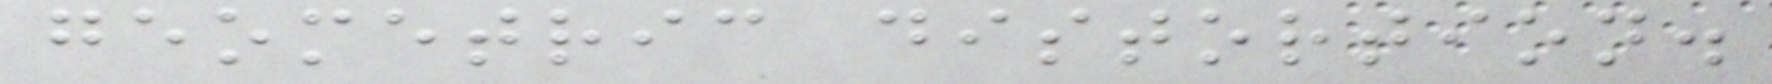geometric distortion.
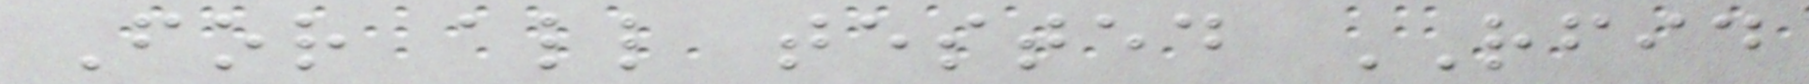For all tested RFID
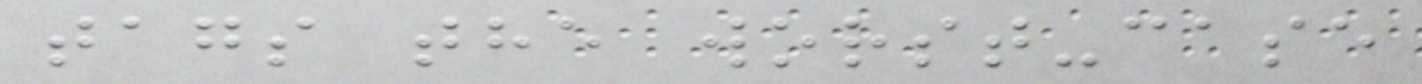tags the worst-case
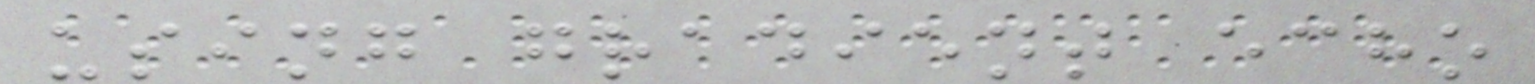using gradient echo
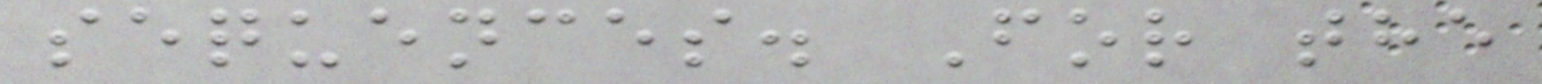sequences. For the
